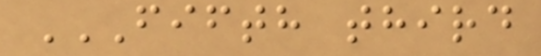FIFTH THIRD
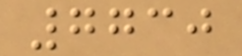7730
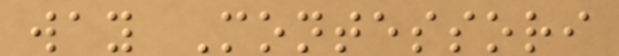way Montessori
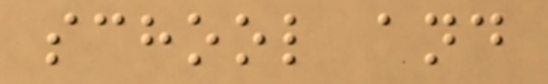school and
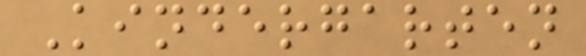Kindergarten
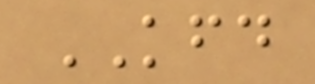KFD
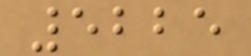5225
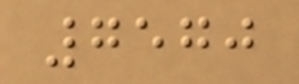7570
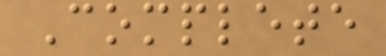Complete
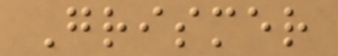Grismer
